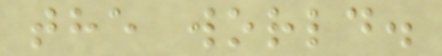the world.
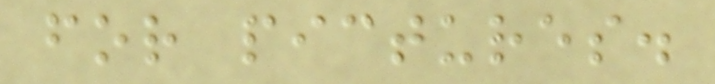for pictures.
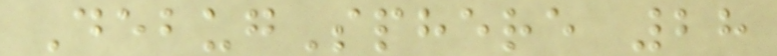DebugSphere 28
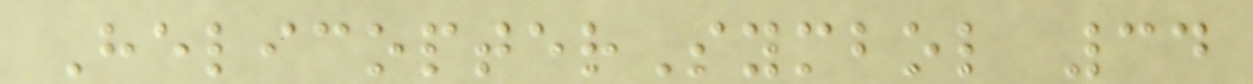HelicopterSymbol 34
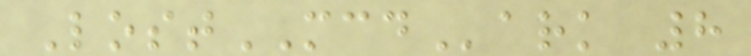LostMCDark 8
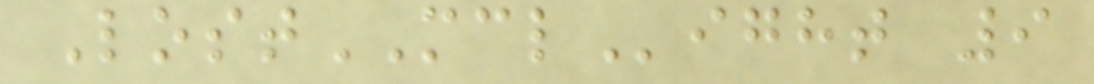LostMCLight 9
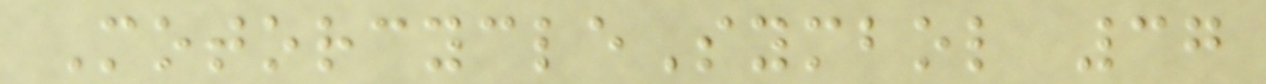MotorcycleSymbol 37
